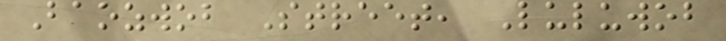Baozwob Street, Luluwob
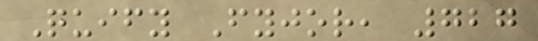Quify Fyjor, 727
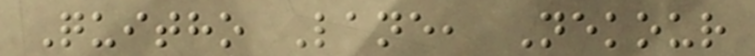Quitho Lane, Nekour
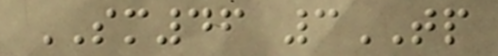SM46 3TP
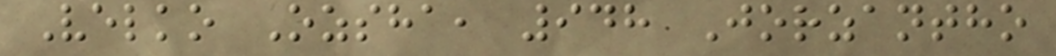Velko Ozsha, 948 Jorzantho
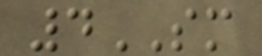4SM
